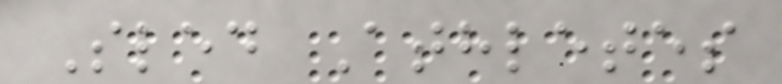Sled Athletes
